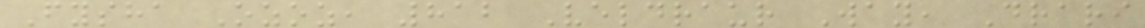Fysha Ozoz, 812 Veldraur Way, Drari
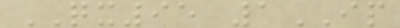QX95 1IP
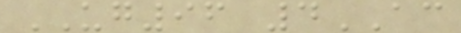UG96 4AC
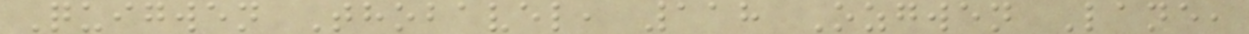Quigwen Thobavel, 118 Ozgwen Lane,
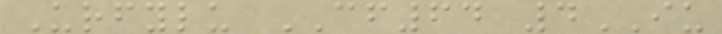Urfylu CF64 4IU
